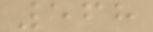568
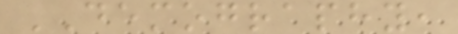DEMOGRAPHY,
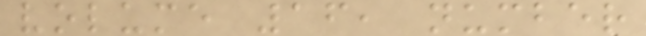volume 16, number
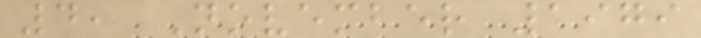4, November 1979
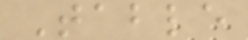Table
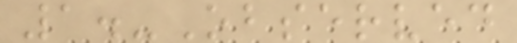1.-Observed
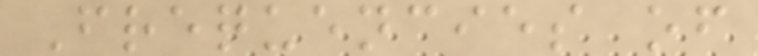Frequencies of
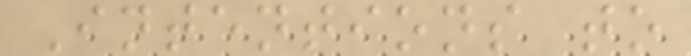Intentions to
